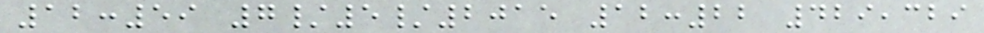12:59 7/5/2015 12:22 429,329
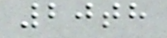20th
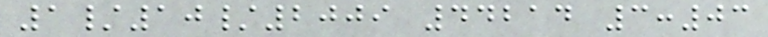1/10/2009 44214 3:03
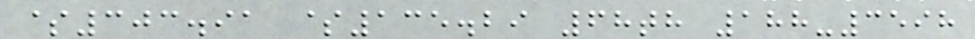$303.91 $135.29 68th 188-3598
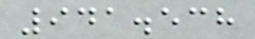941.538
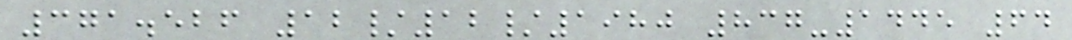371.526 12/12/1980 837-1445 64
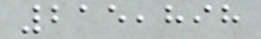215,898
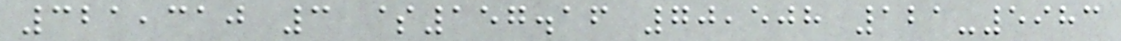321,310 3 $157.16 70,508 121-5983
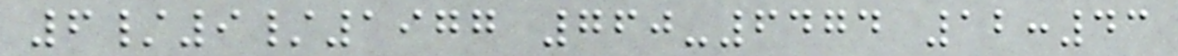6/9/1977 760-6474 12:43
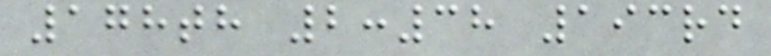178th 2:38 193rd
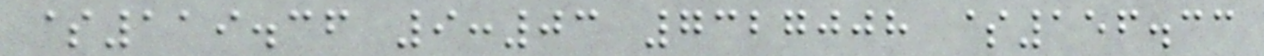$119.36 9:03 7327008 $156.33
